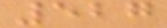527
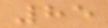85
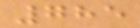785
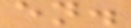en.
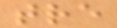tre
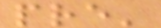pre'
